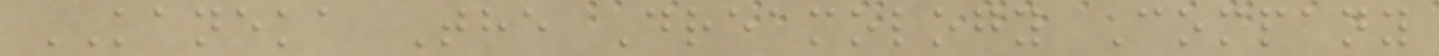KANEKA The Dreamology Company
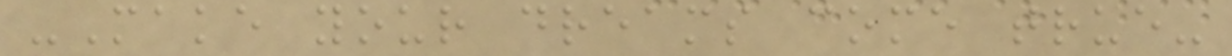-Make your dreams come true-
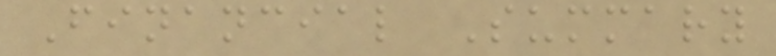Financial Summary
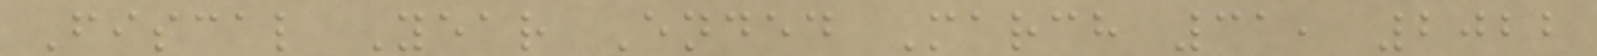Fiscal Year Ended March 31, 2022
